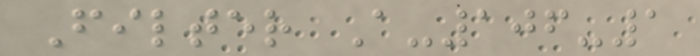Filter A-106-1
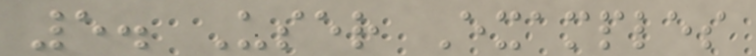5. User Examples
